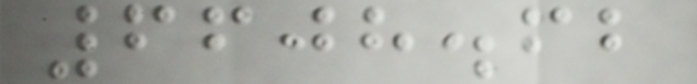6608.62
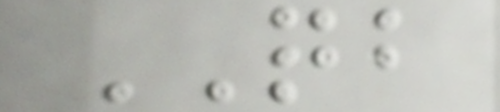QB
